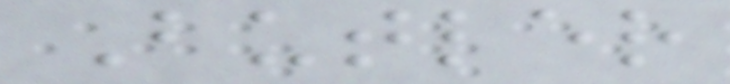Butler
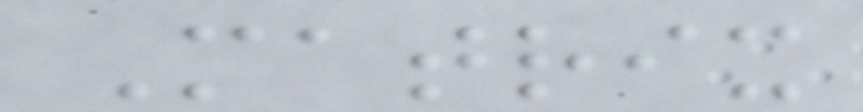Matrix
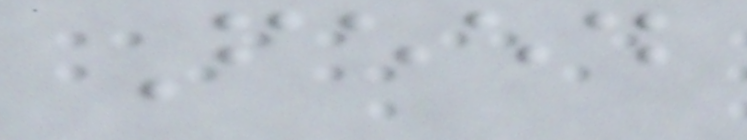Feed
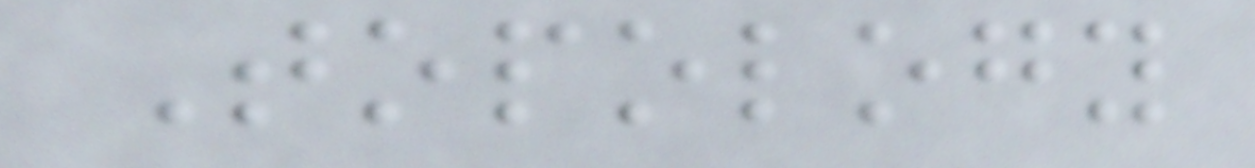Topology
